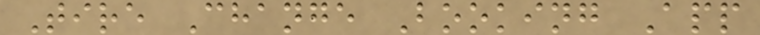Tire Change Booking App
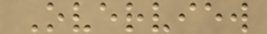Overview
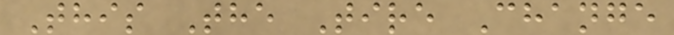This The Tire Change
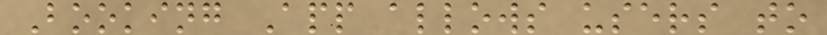Booking App allows users to
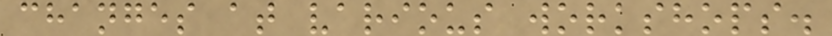changes at various workshops.
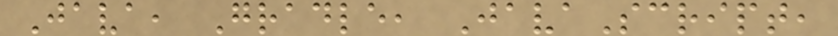Java, Gradle, JavaScript,
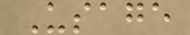Usage
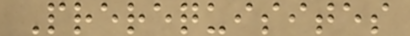Prerequisites
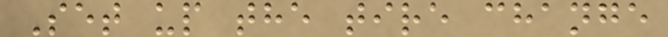Set up the tire change
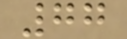77
